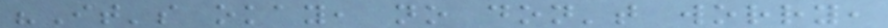"It's okay, no don't worry,
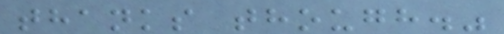thanks though."
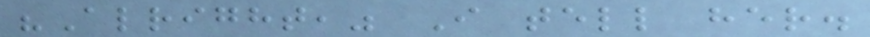"Alright," I tell her.
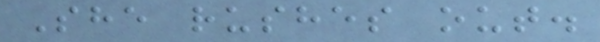She rushes out.
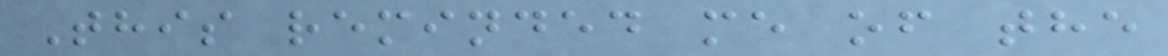This reminded me of the
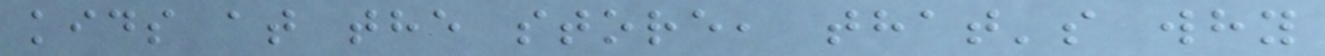kids at the store, that's why
